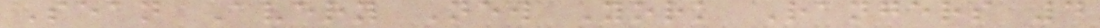Sean Avery New York Rangers 4
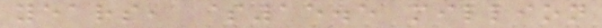years, $15.5 million
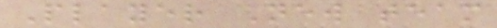Player New team
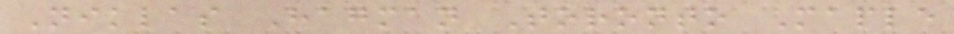Niklas Hagman Toronto Maple
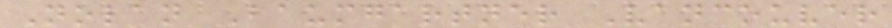Nolan Baumgartner Vancouver
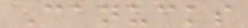Canucks
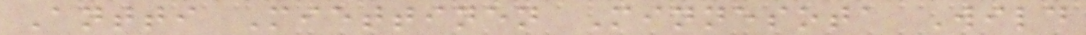Antti Miettinen Minnesota Wild
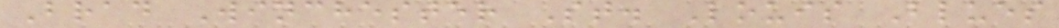Brad Winchester St. Louis Blues
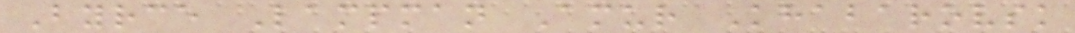Byrce Lampman Amur Khabarovsk
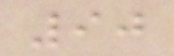90
